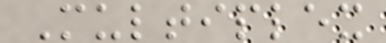Multiplex
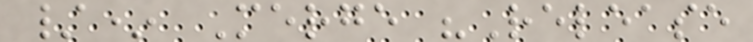/* Merge "Release
